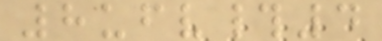8ufv#4
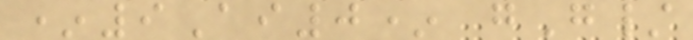*9Ai0* gG/
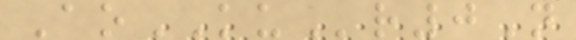AoKUr0N
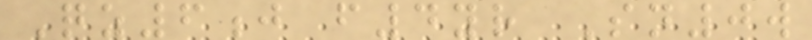Qz6j f4yr Sn0w
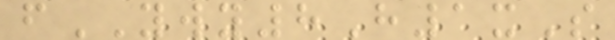fYWY8H1xS
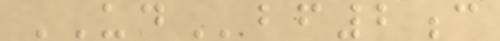UDbf2c
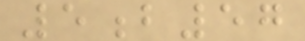5b57
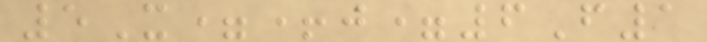5X=+j=6F1
